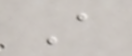A
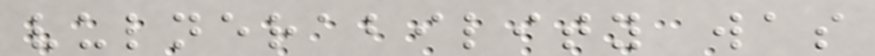vulnerability was
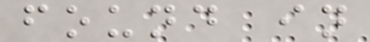found in
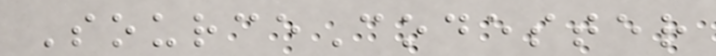SourceCodester
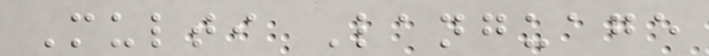Multi Language
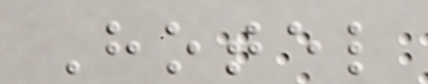Hotel
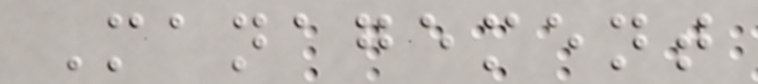Management
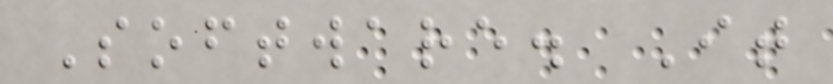Software. It
